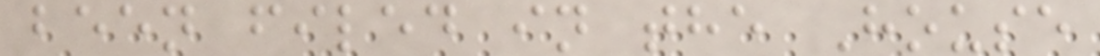been filed in the House
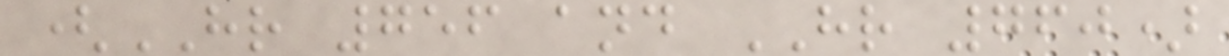(HR 756 and HR 760)
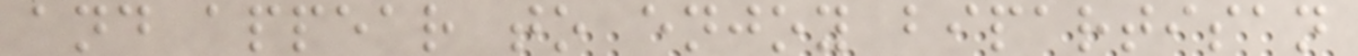and appear to enjoy bipartisan
